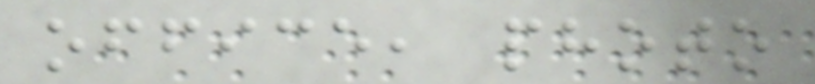office, photo
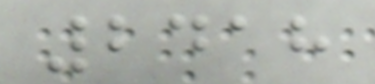2418
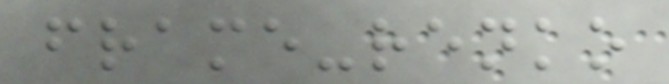frame-renko
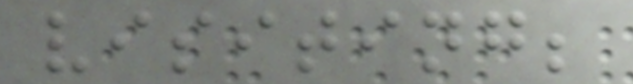visiting;
